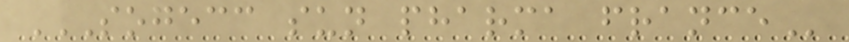SOGECC SUN PHARMA FRANCE
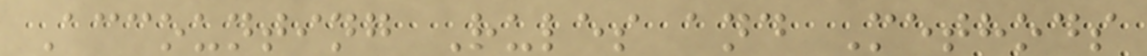Accounting Rules and Methods
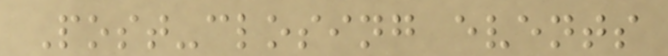Post-closing events
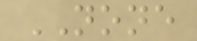NONE
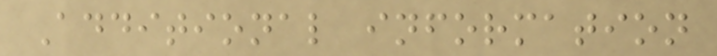Additional information
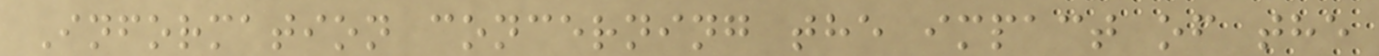Information concerning the impact of the
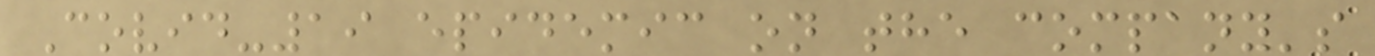Covid-19 epidemic on the company's
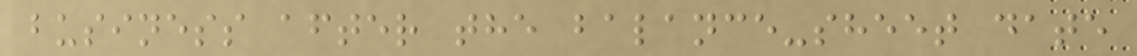business after the balance-sheet date
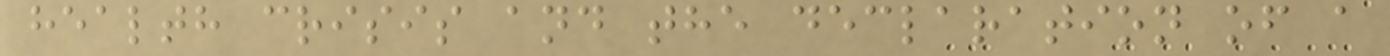health crisis and the declaration of a
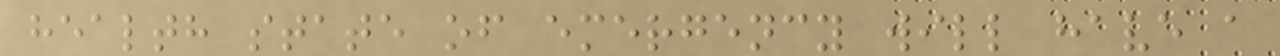health state of emergency will have a
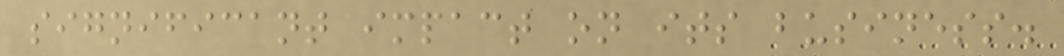significant impact on its business.
